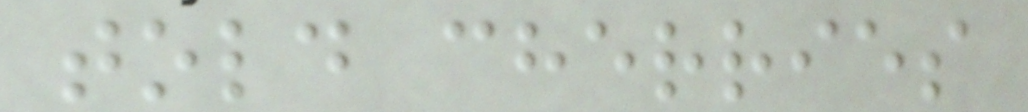told cherries
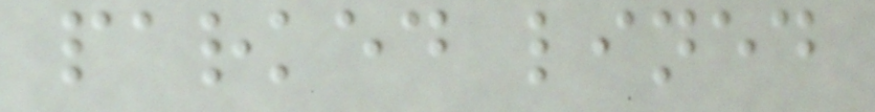parked lined
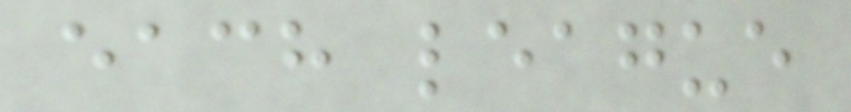each league
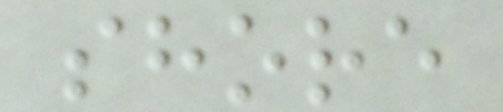shore
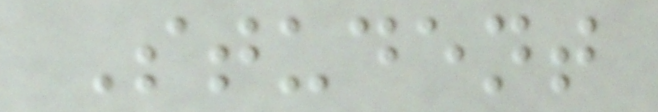Student
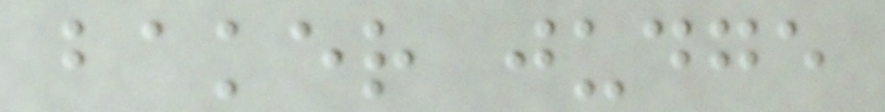baker judge
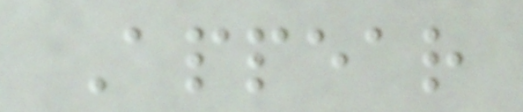Appear
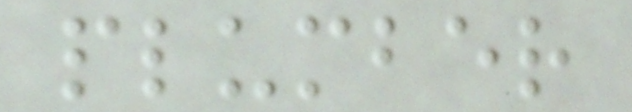plumber
